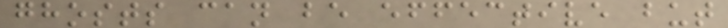ghosts can be effective but
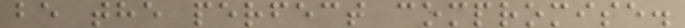be the perfect compromise.
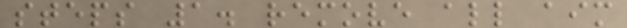steps 1. remove all aim
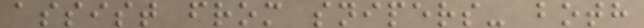assist from snipers- both
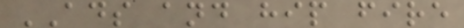ADS and hip fire
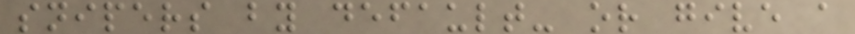snipers by default- or give a
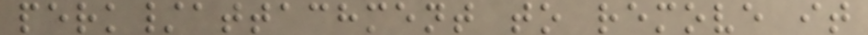perk/attachment to remove it
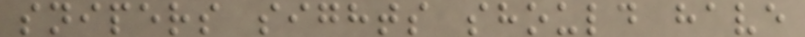snipers sights should have
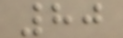80
